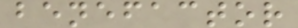benefactor
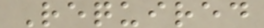Required
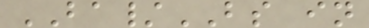BA/BS in
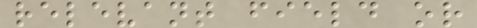relevant field or
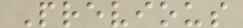Previous
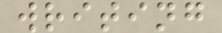writing
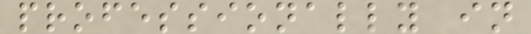professionally in
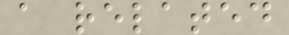a related
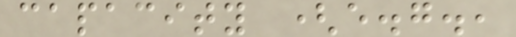capacity (e.g.,
